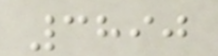3890
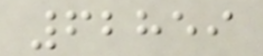62859
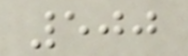500
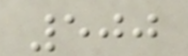500
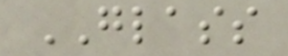GLASS
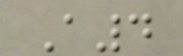A4
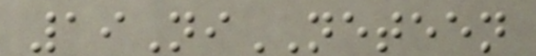19NiNETEEN
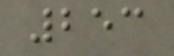253
